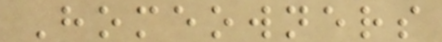Homeowners
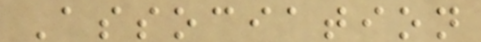Association
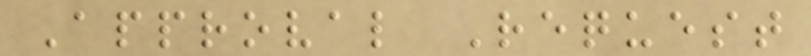Approval Request
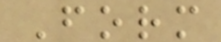Form
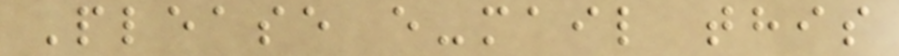Please e-mail this
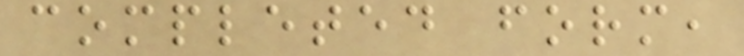completed form,
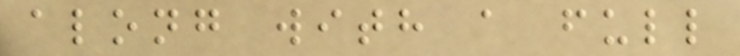along with a full
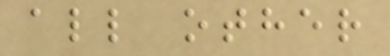all other
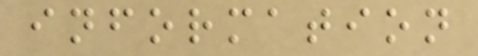information
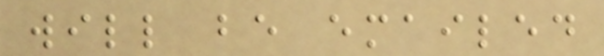will be emailed
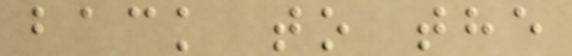back to the
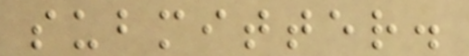submitter.
